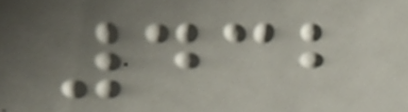432
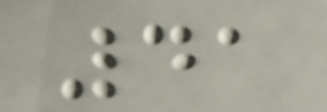41
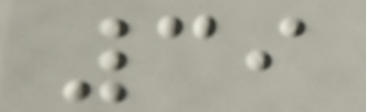39
